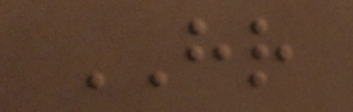HR
